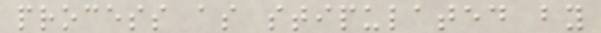process as stipulated by
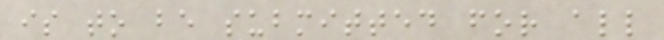is to be submitted for all
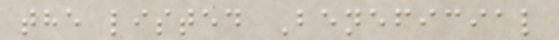the listed Beneficial
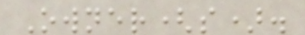Owner(s).
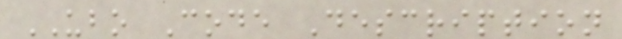UBO Code Description
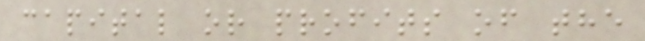capital or profits of the
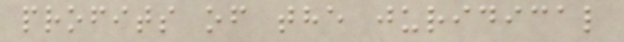profits of the juridical
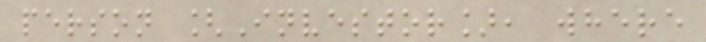person [Investor], where
